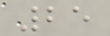25
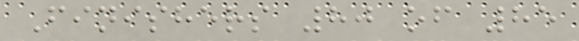Finishers 80 of 85
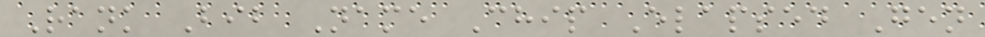Rank Bib Name Chip Elapsed Gen
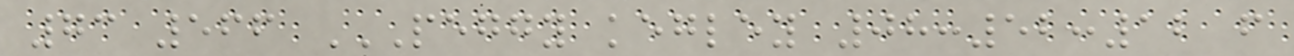73 566 PEGGY KEGLEY 08:52:12 F
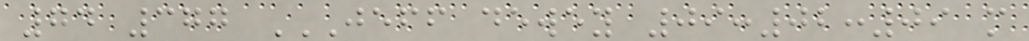74 377 JEFF DEWEY 09:02:09 M
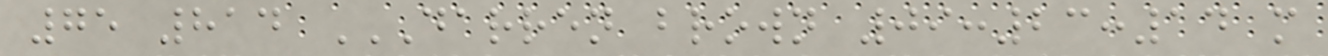75 814 DARREN BROWN 09:23:14 M
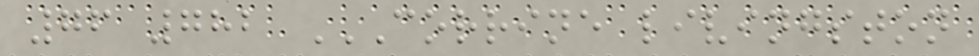76 782 CORRINE LIVINGSTON
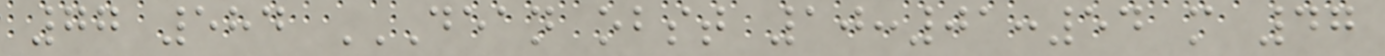77 584 DEAN OBST 10:01:54 M 47
